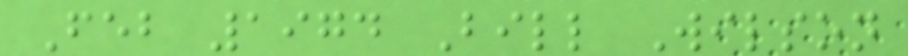Feb 1974 Bill Wilson
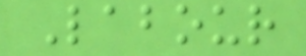Labour
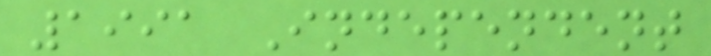1991 Independent
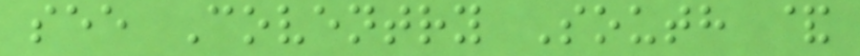see Coventry South &
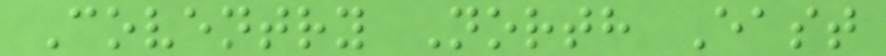Coventry North East
